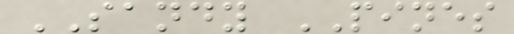SANDY PINES
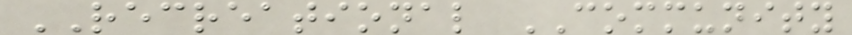RECREATIONAL COMMUNITY
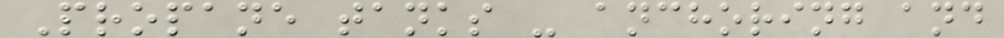Propane tanks - anchoring and
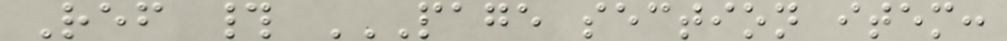Ref # PAGE SECTION ITEM:
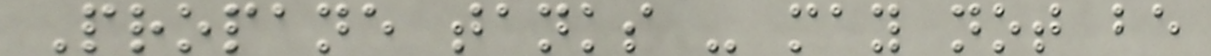Propane tanks - may not be
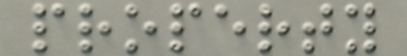property
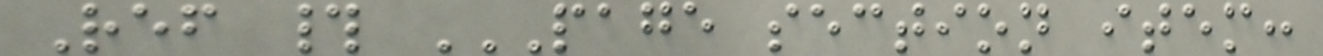Ref # PAGE SECTION ITEM:
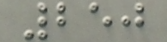250
